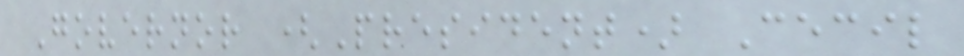Governor (President) Cecil
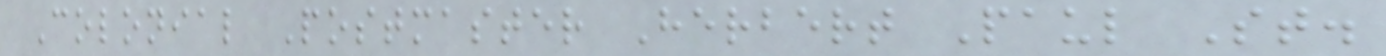Colonial Postmaster Herbert Paul St.
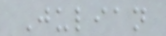Julian
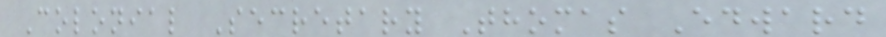Colonial Secretary Thomas Edward
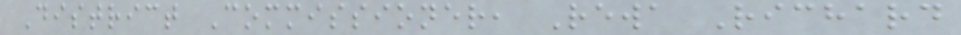District Commissioner, Rewa Richard
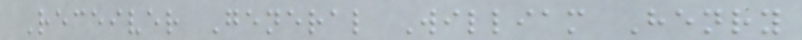Receiver General William Henry
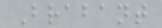Brabant
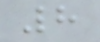8
